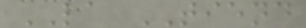LA TIEND
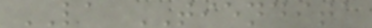LA TIENDITA
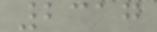2317
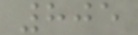805
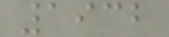1932
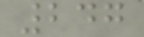247
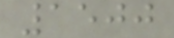1500
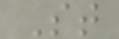St
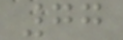77
